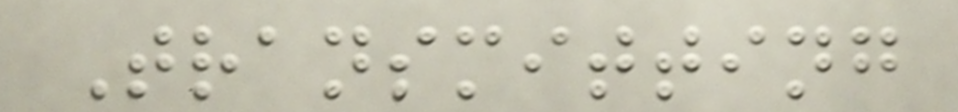Transmitting
